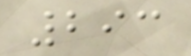293
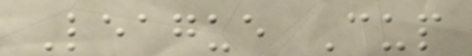League Cup
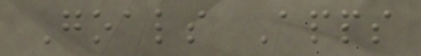Goals Apps
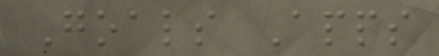Goals Apps
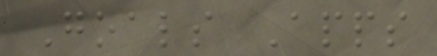Goals Apps
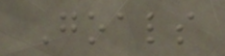Goals
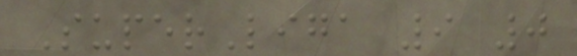SuperLiga 9 0
